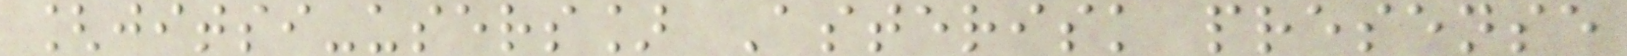[jitsi-users] Asterisk presense
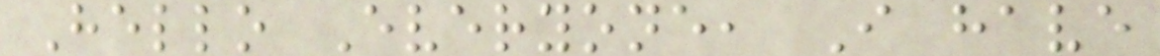Hello Everyone, I have
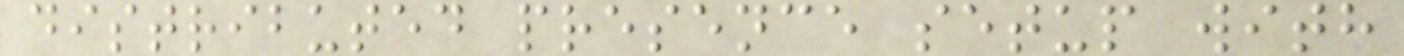distributed presence setup with
